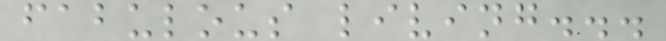fabulous living...
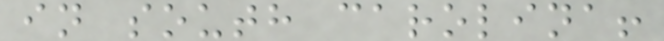in south carolina!
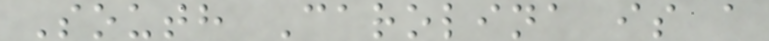South Carolina is a
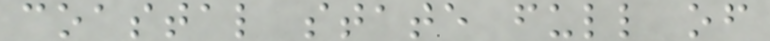coastal state full of
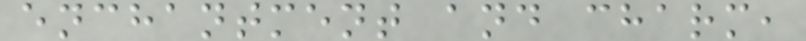enchantment and charm,
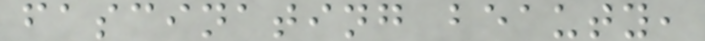fascinating beauty,
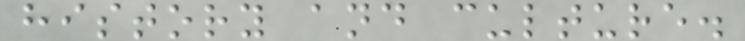history and culture.
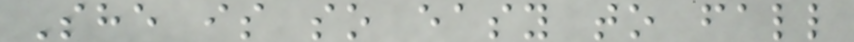She is so easy to fall
